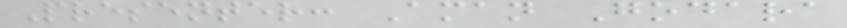Presenter: Aman Godara
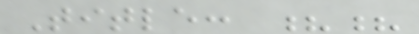Title: ??
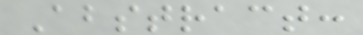Abstract:
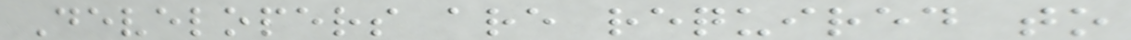Developers are required to
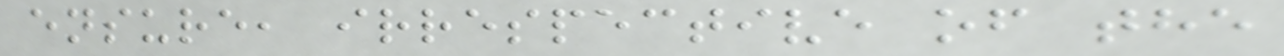ensure, irrespective of the
